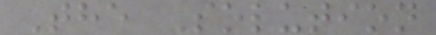The Solution
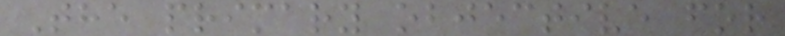The primary objective for
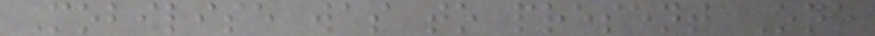Mobilise was to present One
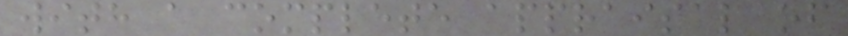with a complete appraisal of
